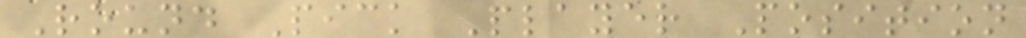Round Pick Player Position
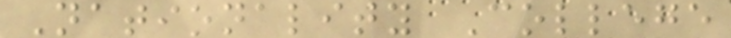Nationality College
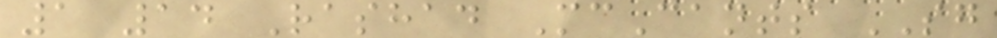1 14 Rashad McCants SG
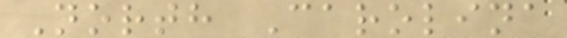North Carolina
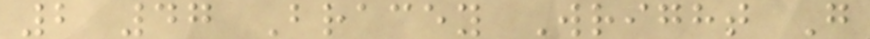2 47 Bracey Wright G
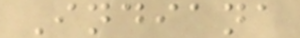Indiana
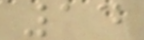14
